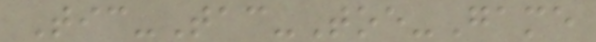Tic-Tac-Toe-Game
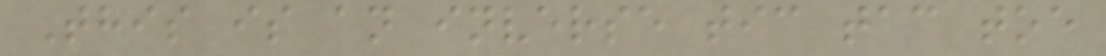This is an inverse tic tac toe
